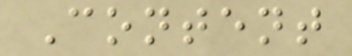Content
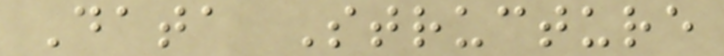Data Structure
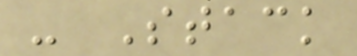- Stack
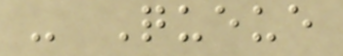- Queue
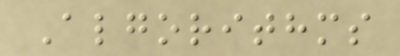Algorithms
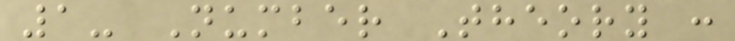1- Number Theory :
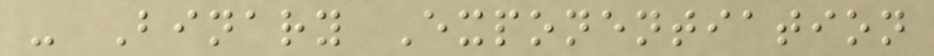- Binary Exponentiation
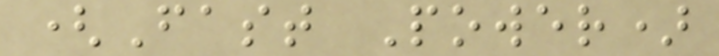(Fast Power)
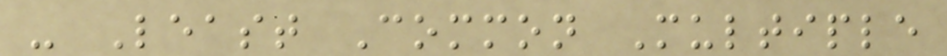- Least Common Multiple
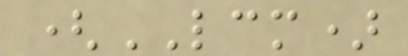(LCM)
